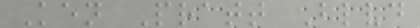Ken Pratt Blvd
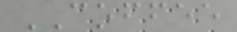COFFEE
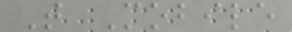T Mobile
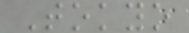Tokyo
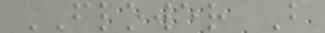FLOWER B
